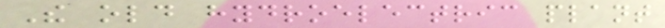The old hydroelectric plant
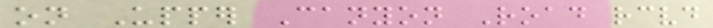on Upper Canyon Road received
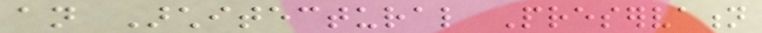an Architectural Preservation
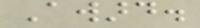Award.
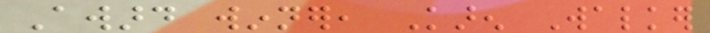Award winner, Karen Walker
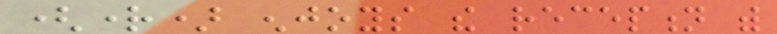(right) enjoys the reception with
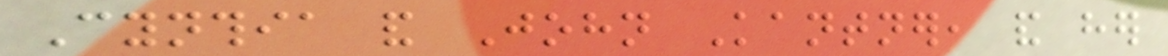Cynthia and John Kantner, and her
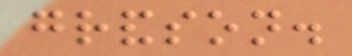grandson.
